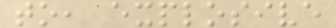to, explosive
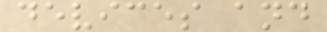devices and
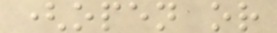(open or
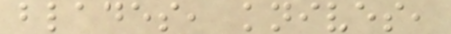blades, knives,
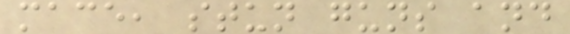mace, stun guns and
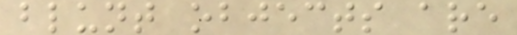blunt objects are
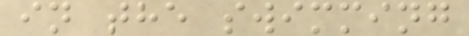in the swimming
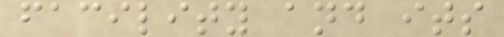facility and its
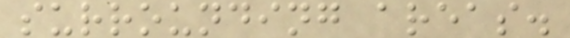surrounding areas.
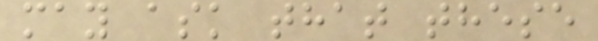may ask that these
